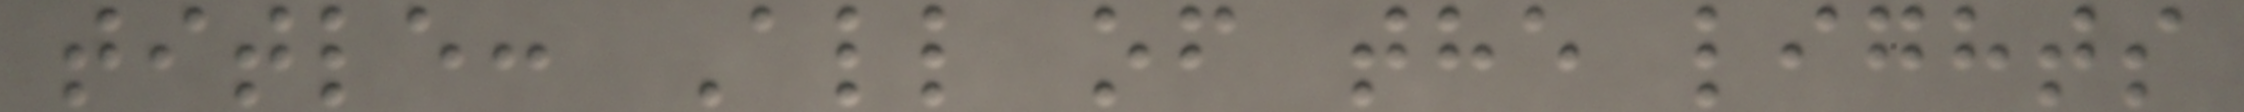title: All of the lights
